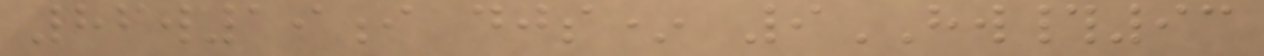86w19i djs* 9HW#93
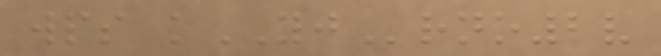wps kYJrno2v
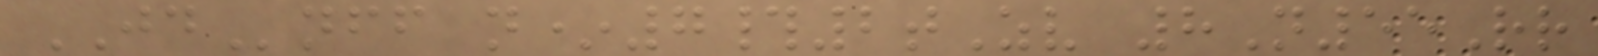JDnff n*7#2tZv 8N55Rr
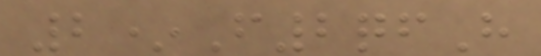2*F2qfH
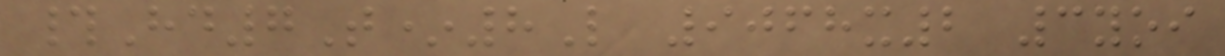#Hd7T*8L 9068x2 3yoi
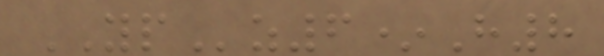YPz6*H8
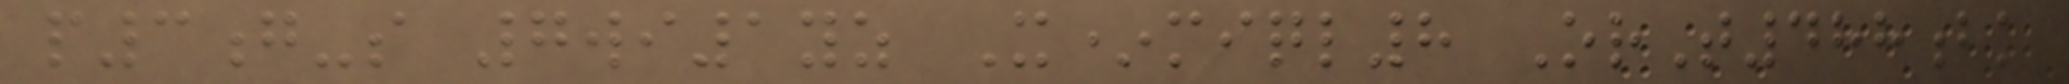p3g-s 7wi1yz X*miql8 OrT488bk
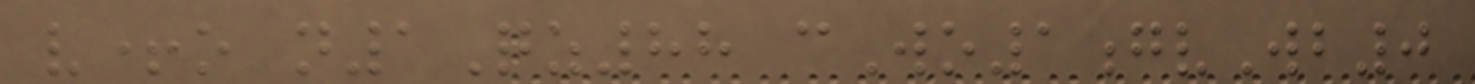v+o n1Qz88 cWo1gvWb0
